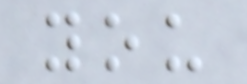you
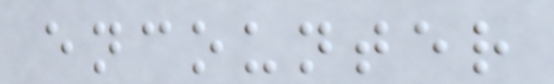encounter
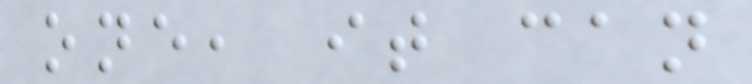one, it can
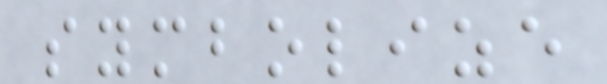symbolize
